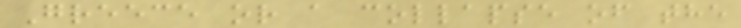Greece or a collapse of the
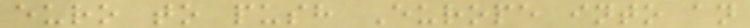euro to push Europe into an
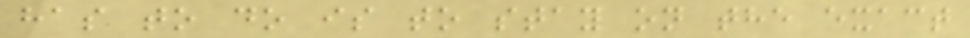has to do is to stay on the exact
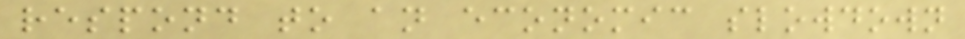respond to an economic slowdown
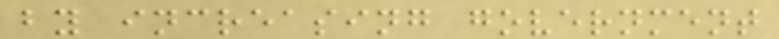by increasing government
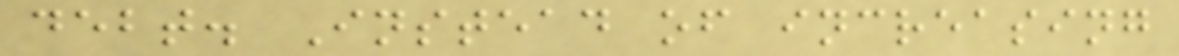debt. Instead of increasing
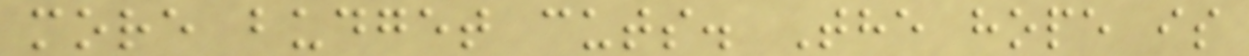more budget cuts. The hope is
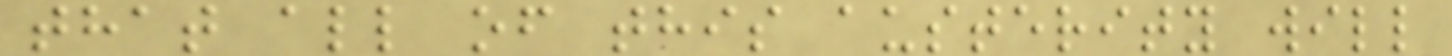that all of this austerity will
